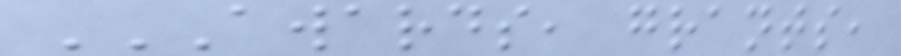AWARDS, GRANTS,
